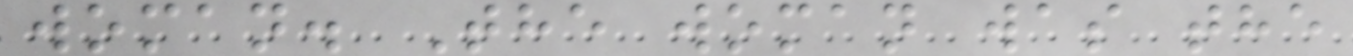woman. The woman was the
